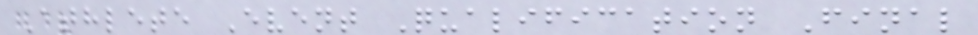Athlete Event Qualification Final
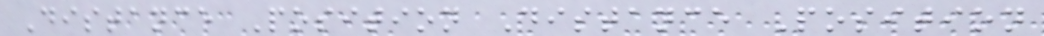Distance Position Distance Position
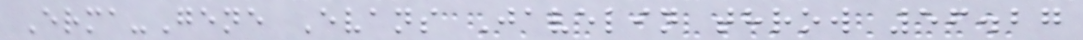Erma-Gene Evans Javelin throw 56.27
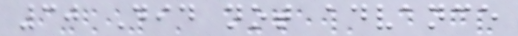30 Did not advance
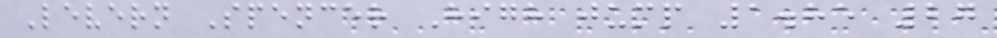Levern Spencer High jump 1.85 27
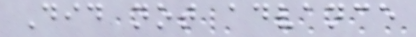Did not advance
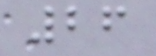26
